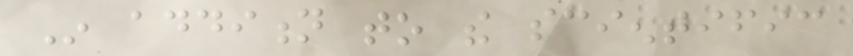In addition to the scientific
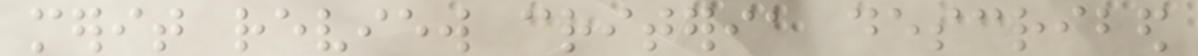merit review criteria described
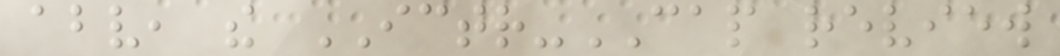above, the ICTR-CAP review
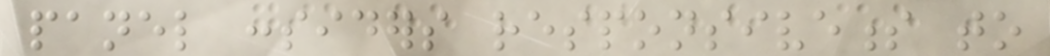panel considers responsiveness to
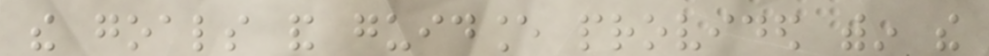the goals and guidance provided within the
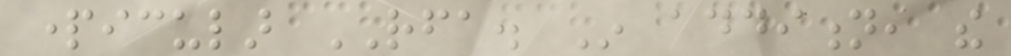particular RFA. In addition, the
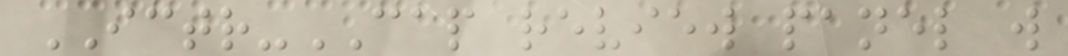ICTR-CAP review panel will
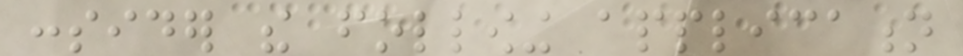consider the following application
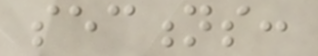sections:
